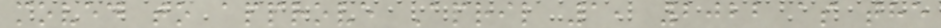moved to approve April 1, 2022 as the
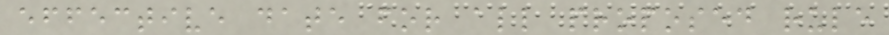effective date for all proposed rule
